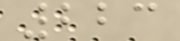223
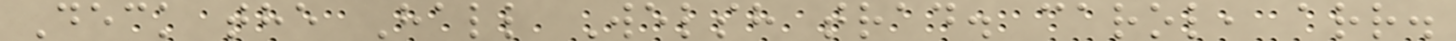Deck the Hall Welsh trad. carol, arr.
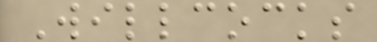Willcocks
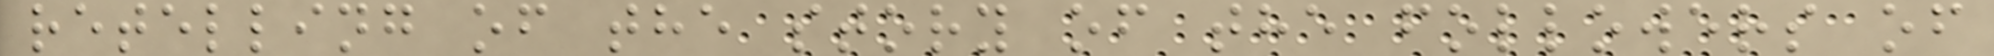retelling of the story of the followers of
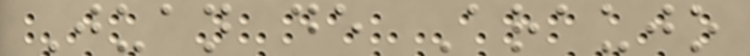Juan de Araujo
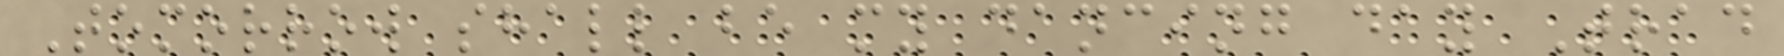Tomorrow shall be my dancing day Trad
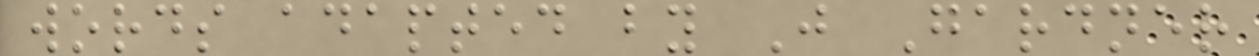words adapted by J Gardner
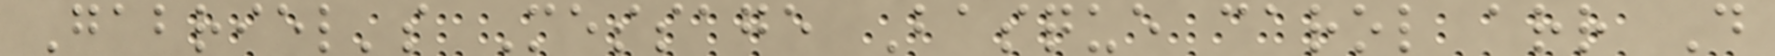Gabriel's Message Basque carol arr D
